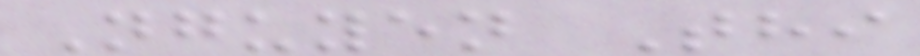Nguyen Thi
